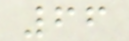66
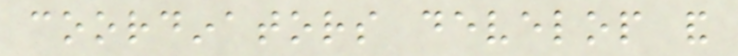coordinators develop and
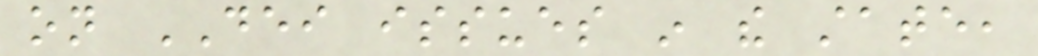on DEI issues in the state,
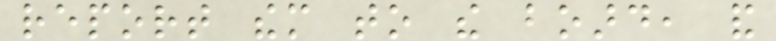report them to the board, and
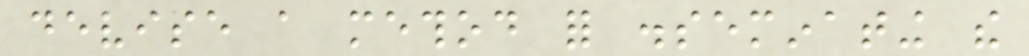devise a method for disseminating the
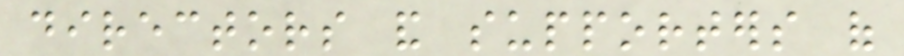directors and supporters of
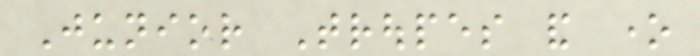Junior Troupes and one
